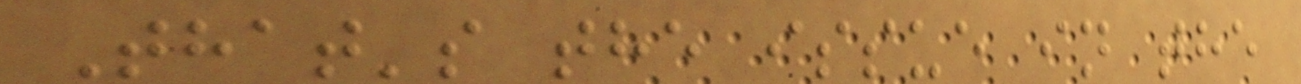That's the issue in the
